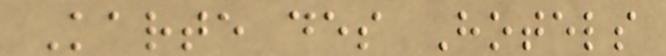Karte des Hotels
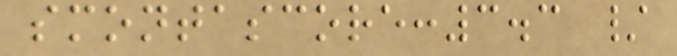smontascore:3.3 /
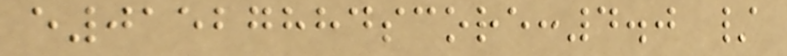e01527884score:4.0 /
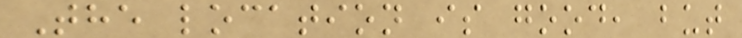The location is good, but
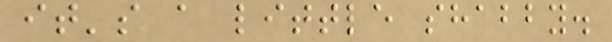it's a little shabby.
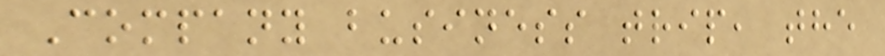Company business trip, the
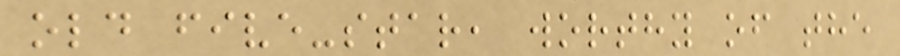old five-star, worthy of the
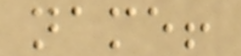name!
